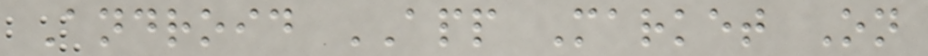Android APP Market On
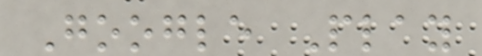Google Play
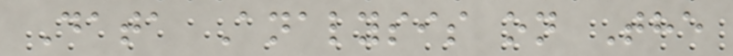Data Analysis on The
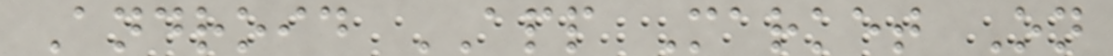Android APP Market On
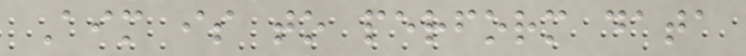Aim is to perform data
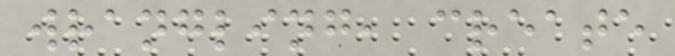wrangling, create
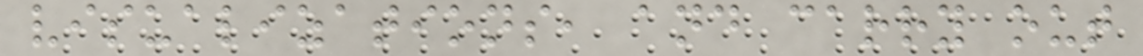visualizations, and carry out
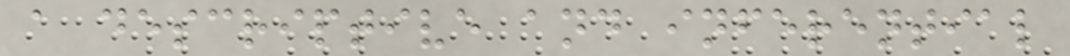a descriptive and inferential
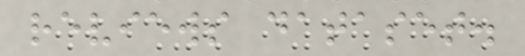reviews dataset.
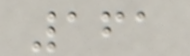161
